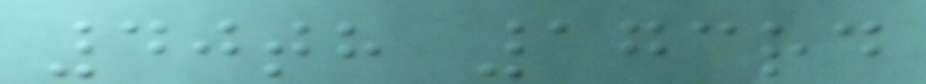40th 173rd
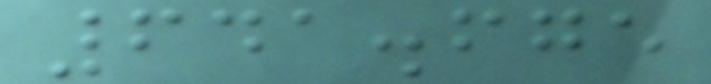641.675
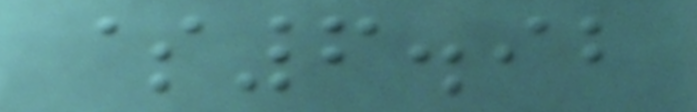$6.92
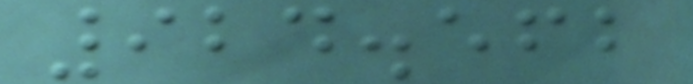924.562
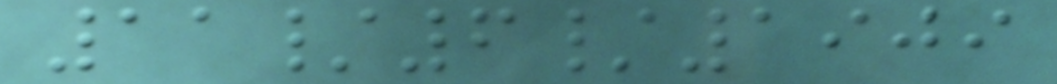11/6/1909
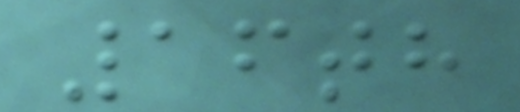16th
